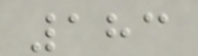183
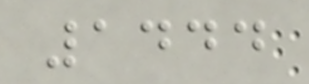1444
